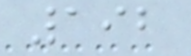192
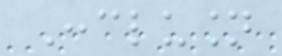Conclusion
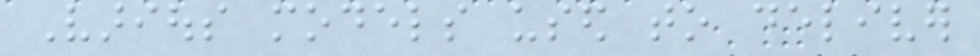Various models used to deliver
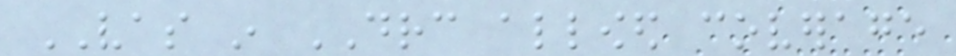VAS in DRC allowed coverage
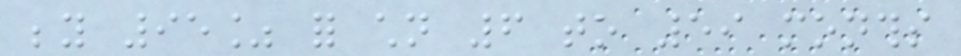beyond 95% for children 6 to 59 months
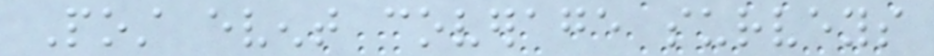Post event coverage surveys
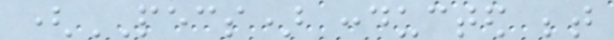(PECS) conducted between
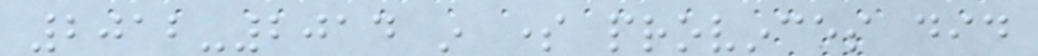2012-2014 in some provinces did
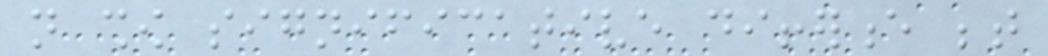not show significative difference between
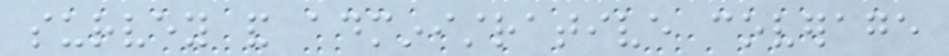survey and administrative coverage
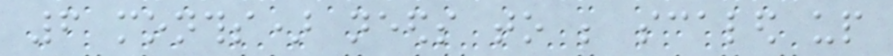6 months) needs to be scaled up
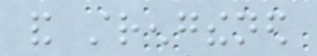and strengthened
